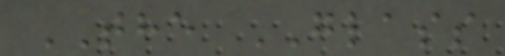THE GLASS
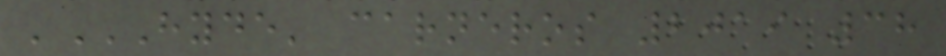'HYDE' CARNEROS 2019 38
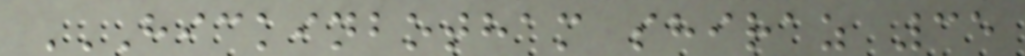HICKINBOTHAM SHIRAZ 35
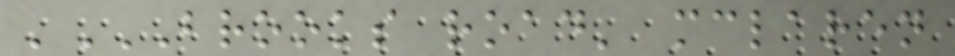'BROOKS ROAD' MCLAREN
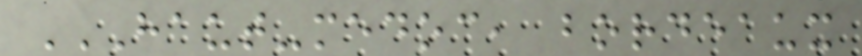HAUT-MEDOC, BORDEAUX
